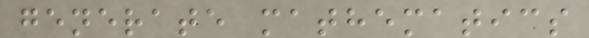generate mathematics
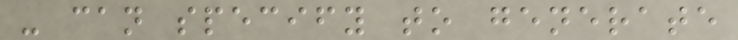- can specify to generate
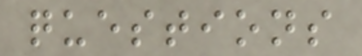questions
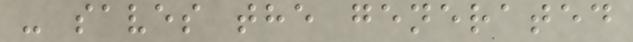- saves the generated
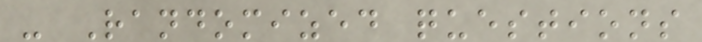- Randomized questions
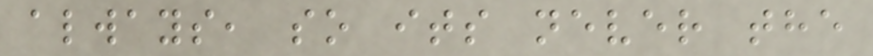always, so its never the
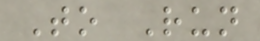To Run
